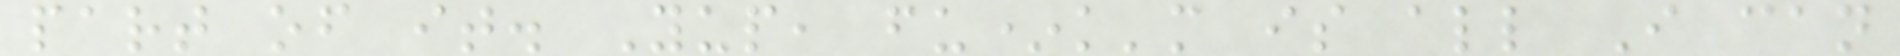part of it. Yup, fu*k'm is all I can
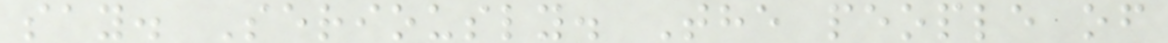say. Seriously. The people of
